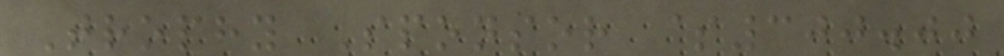Trophy Sponsor $300.00
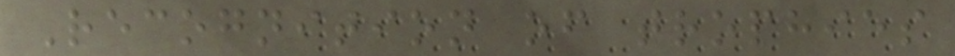Recognition of trophies
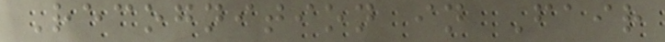Recognition in Fair
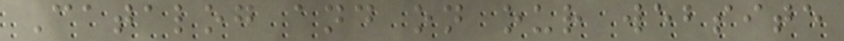Catalog and on our website
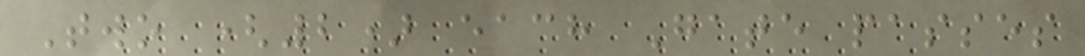Two (2) each Gate passes
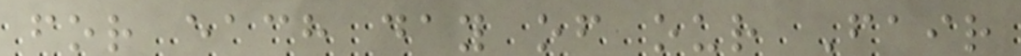for each day of our Fair
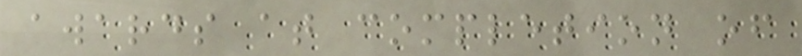awards at completion of
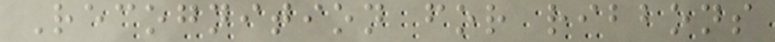Recognition for ribbons
